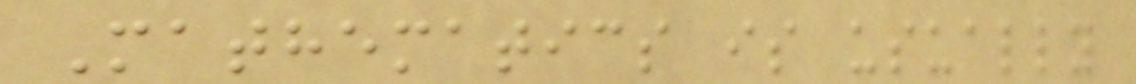Mathematics is usually
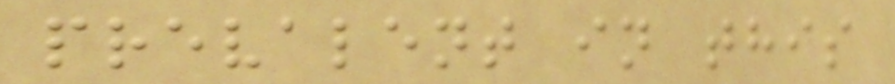prevalent in this
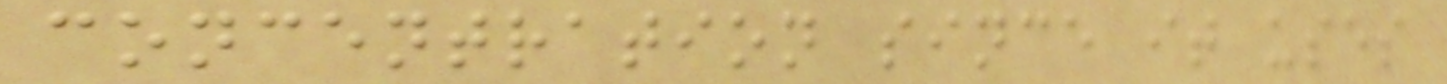concentration since it uses
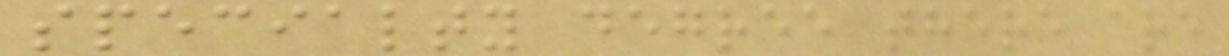specialty degree there are
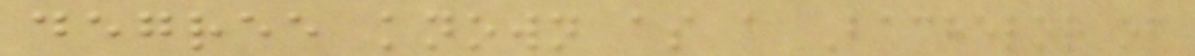degree known as a Bachelor of
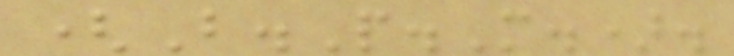(B.P.M.).
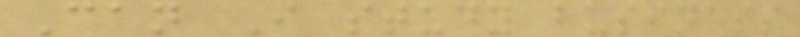Can I study business
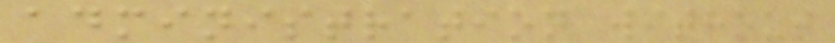administration without
